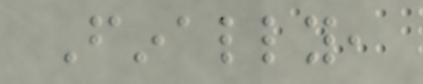Finally,
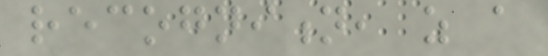recognition, as a
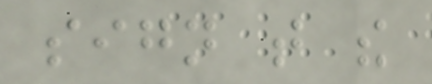sign that the
